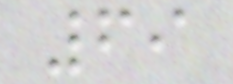69
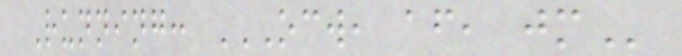Running: OCW, AF, JM
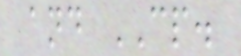and CP.
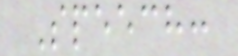Speech:
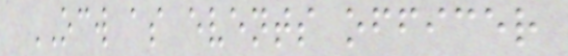OCW as events officer
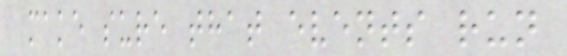make sure that events run
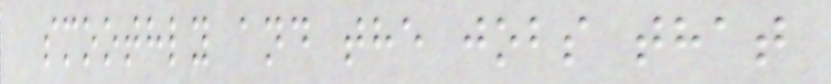smoothly and the jobs that
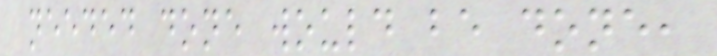needed done would be done,
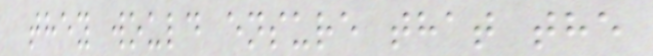they would ensure that the
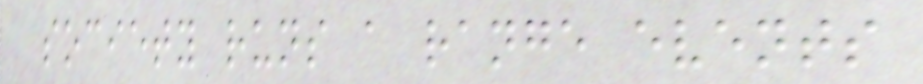society runs a range events
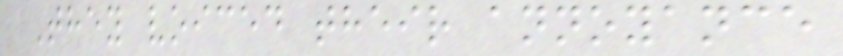They voiced their annoyance
